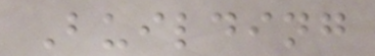Building
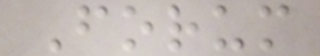Forum
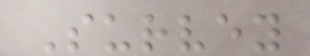Survey
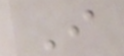I
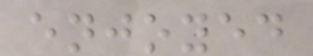enjoyed
